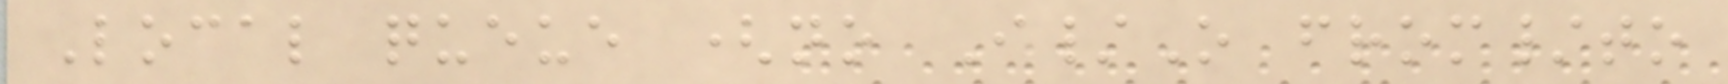Local queue (no I/O from/to
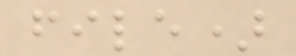file)
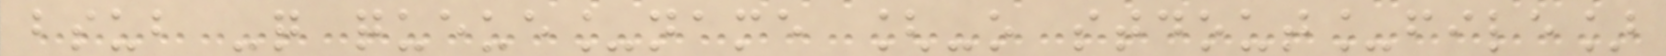bsub -q queue_name [-o stdout_file]
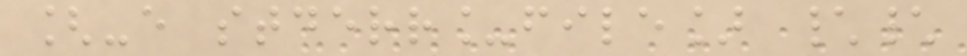[-e stderr_file] \\
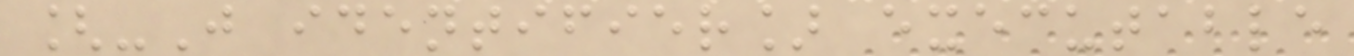[-J identifier] executable
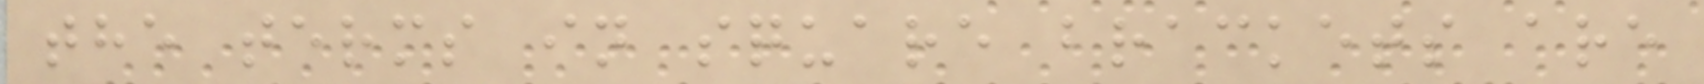the terms in square brackets are
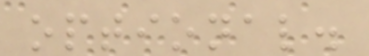optional.
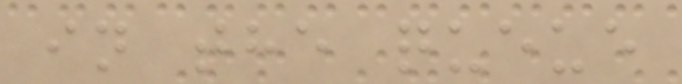in the queue
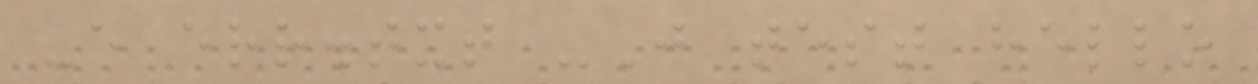-e err.txt -J test hello
